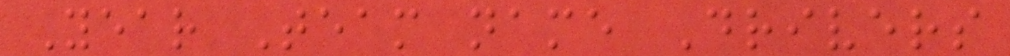Year Team name Drivers
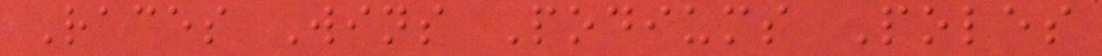Races Wins Podiums Poles
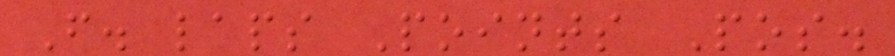F. laps Points Pos.
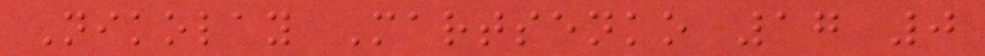Nikolay Martsenko 17 0
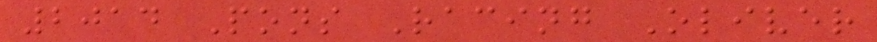2014 Pons Racing Oliver
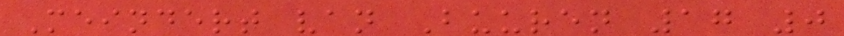Meindert van Buuren 17 0
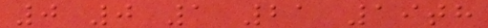0 0 1 21 19th
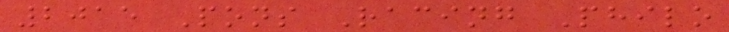2015 Pons Racing Philo
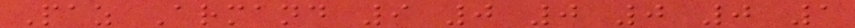Paz Armand 9 0 0 0 0 1
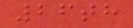26th
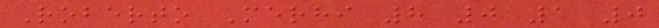Roberto Merhi 8 0 1 0
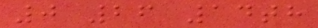0 26 14th
